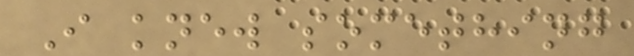I knew something
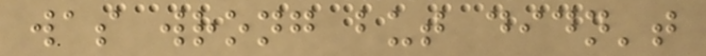was wrong but didn't
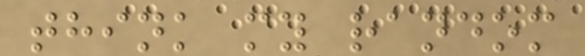think my random
